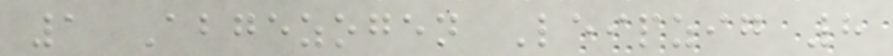1 Abgezogen Leipzig 8
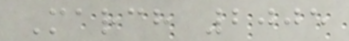March 2005
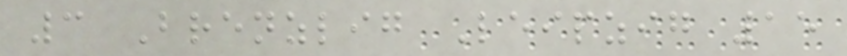3 Brenzlig Leipzig 15
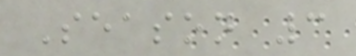Season 3
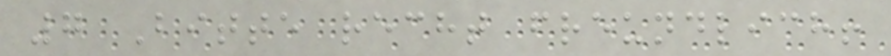7 Bitte recht freundlich!
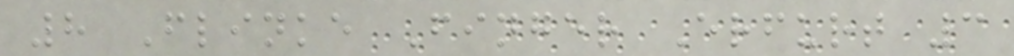8 Flinke Finger Erfurt 3
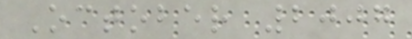October 2007
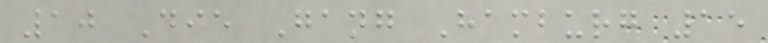10 Die Gang Hamburg 15
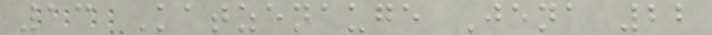13 Katzenauge Jena 22
